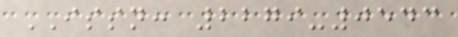ISSN: 2279-0543
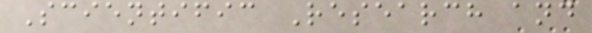Scientific Research and
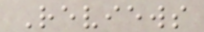Reviews
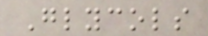Glycols
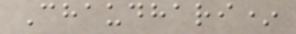Chaudhari*
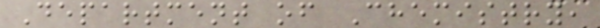Department of Chemistry,
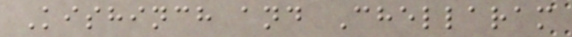Kishinch and Chellaram
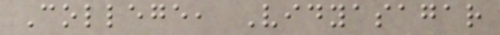College, Vidyasagar
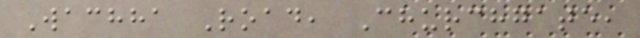Wachha Road, Churchgate,
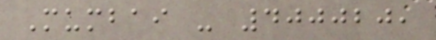Mumbai - 400020,
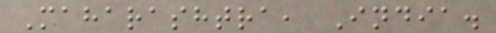Maharashtra, India.
